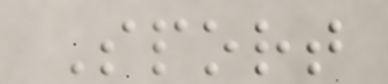Sport
